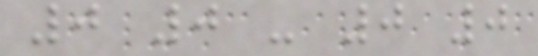0 0 - 0 0
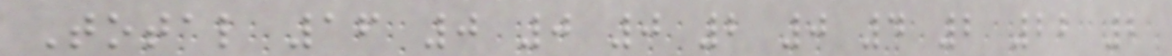Total 16 0 0 0 2 0 4 2 22 2
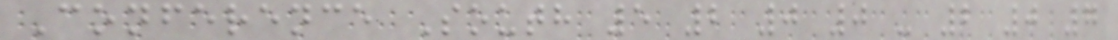Conference South 5 2 0 0 - 2 0 7
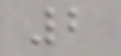2
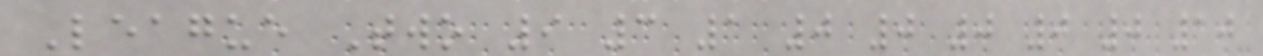League Two 9 3 1 0 0 0 0 0 10
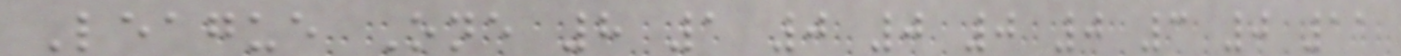League One 8 1 0 0 0 0 3 0 11
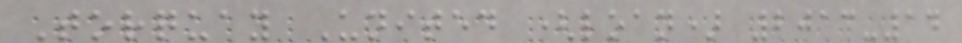Torquay United (loan) 2013-14
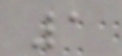1
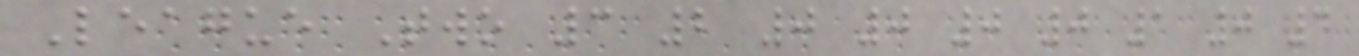League Two 3 2 0 0 0 0 1 0 4
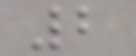2
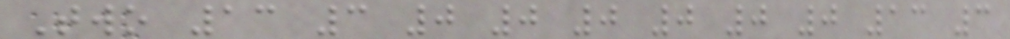Two 13 3 0 0 0 0 0 0 13 3
